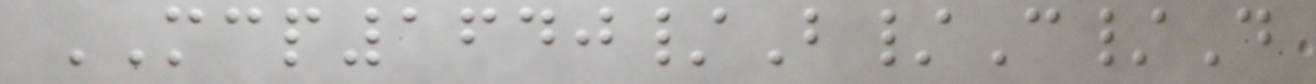MCP1640/B/C/D
